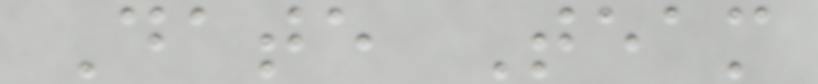Date Team
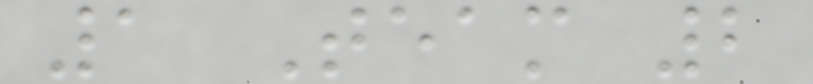1 Team 2
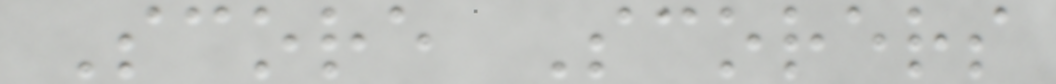Score Scorers
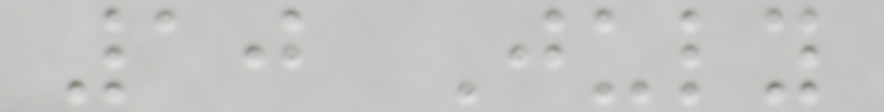10 July
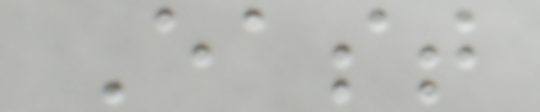East
